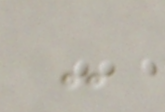-
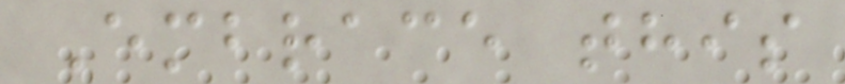Embrace this
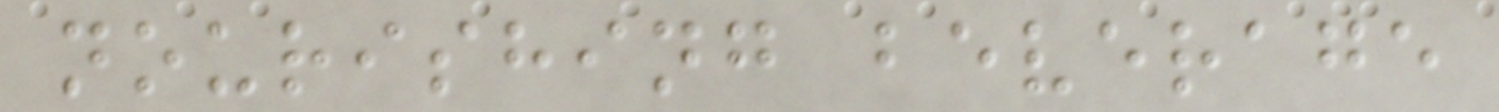nourishing beverage
